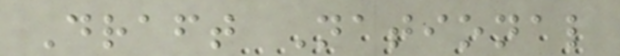Draft National
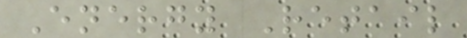Energy Retail
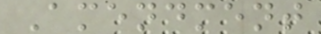Amendment
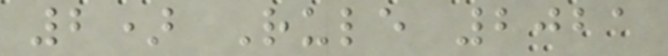2) Rule 2021
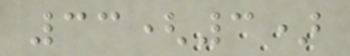33(3)
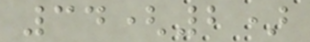34(2)
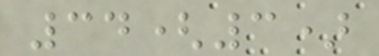34(3)
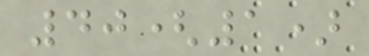40(1)
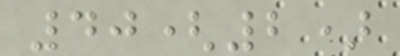40(2)
